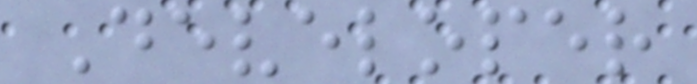Developer
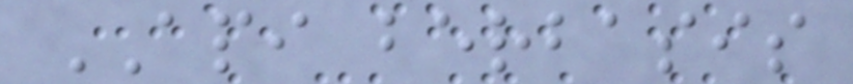API berbasis
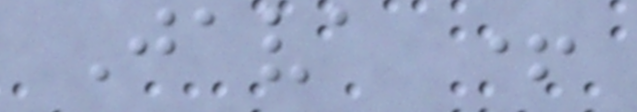Java +
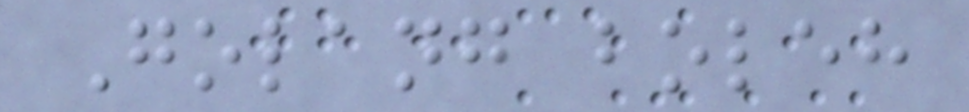Golang boleh
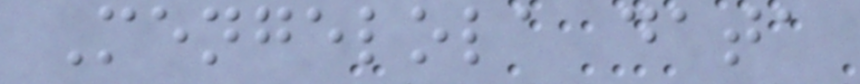Mengelola data
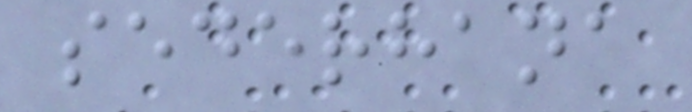sederhana
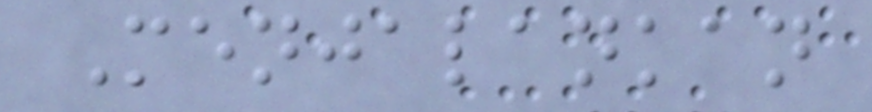Menjalankan
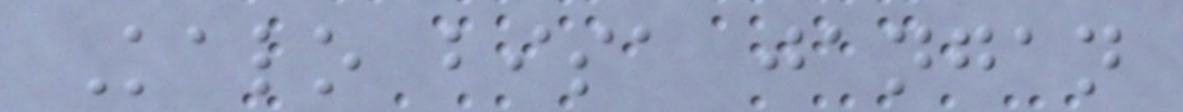Kalo bisa jangan
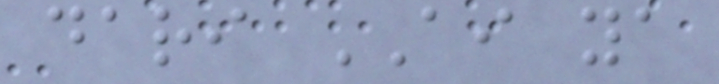dari AI ya
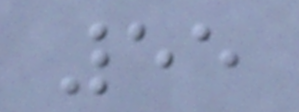55
